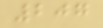207
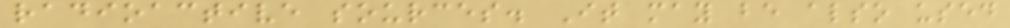radioactive sources. It may be also used
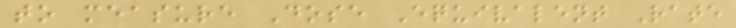to measure Dose Equivalent Rate
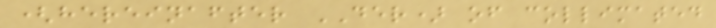(hereinafter DER) of collimated
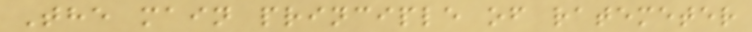The main principle of ratemeter
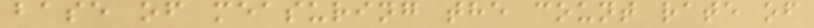base of measuring the count rate of
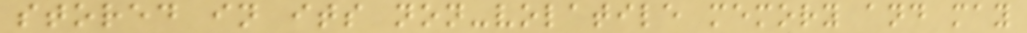stored in its non-volatile memory and may
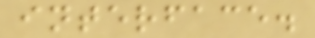interface.
